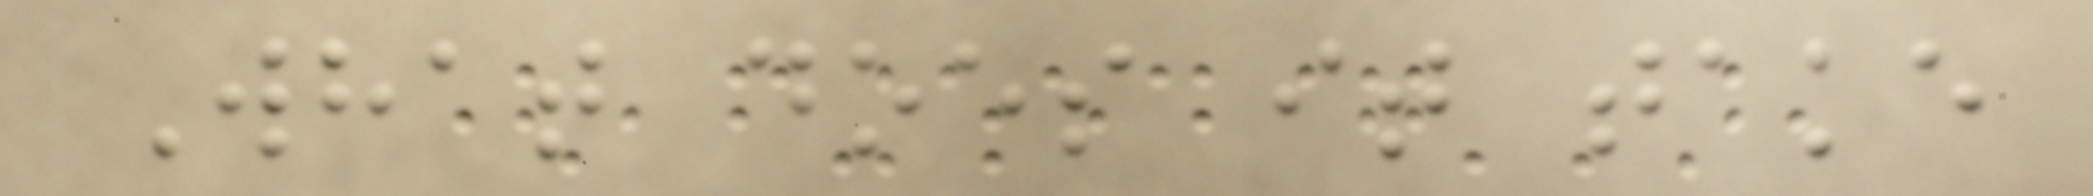What does it take
